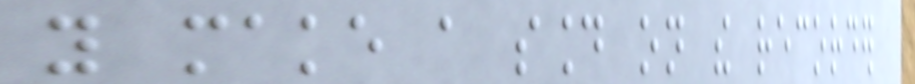you make a sound on the recorder
